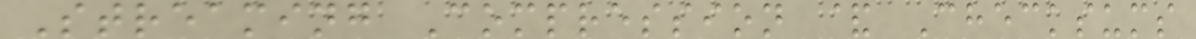Streaming Compression & Checksums
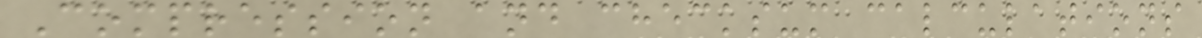Compression and checksum calculations
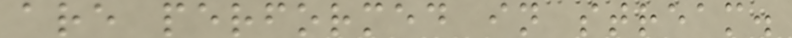are performed in stream.
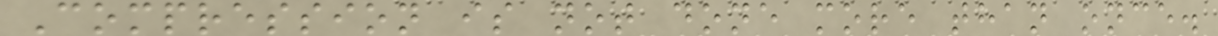Compression is not done more than once.
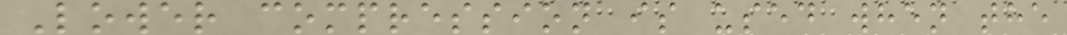Lower compression is used when the
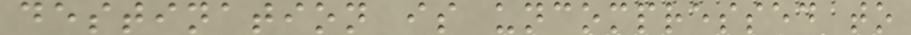destination is uncompressed to
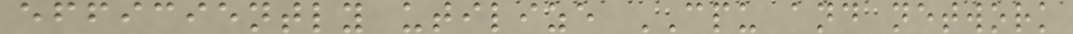efficiently utilize CPU and network
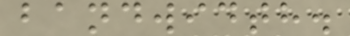bandwidth.
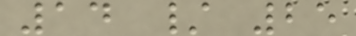14 / 25
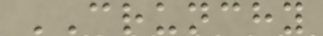CRUNCHY
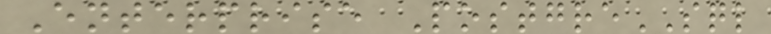Enterprise PostgreSQL
